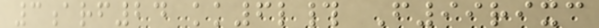3arf24 kk6l# F99rixc
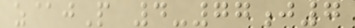z@jP 4-77j7
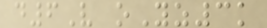d6V oYz3k
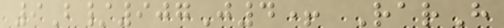9B/907J4+ RarH
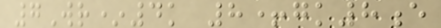7Wr*4k 8+gk8e
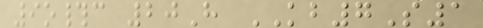9o#c 20H KB7S1
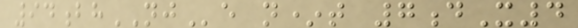94bhNJe n*t 7dX4
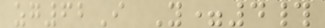zg62I Y=4#
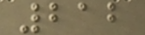212
